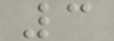3
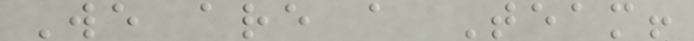We are a Team!
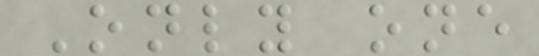Only one
